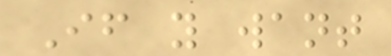If you want
